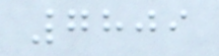7809
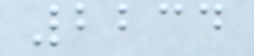2234
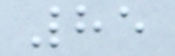85
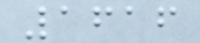1616
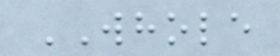WHOLE
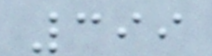399
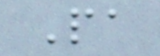Pa
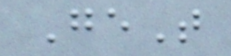GeT
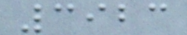3923
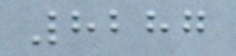8287
